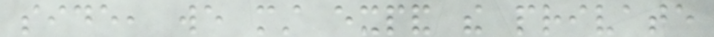side, we must expand the private
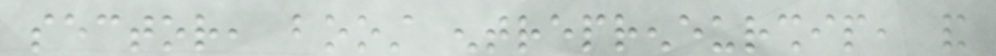sector, boost entrepreneurship, and
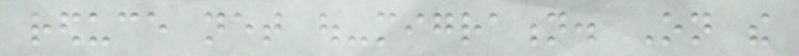reduce net out-migration. On the
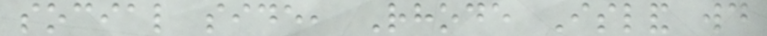social side, Rhode Island would
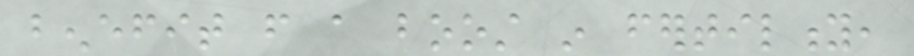benefit from a boost in fertility,
